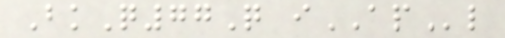BkQ77Q iAPl
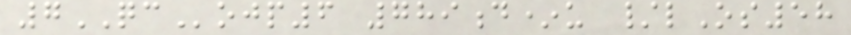7QCojp6 789d*u /lOs58
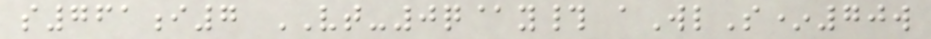s761i7 VT-0q@y# aWlS*70w
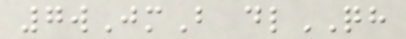7wJmB dlQH
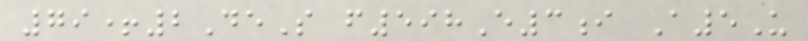79+2DeS f598E3i A5U
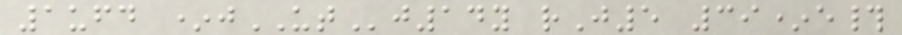1ufd *jUTj14y rJ5 39*e#
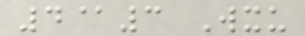4@3 Wxu
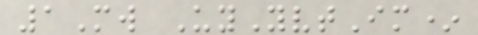1Mw UyYvtIm*
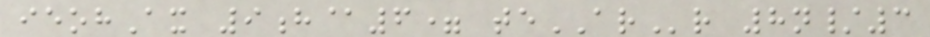ieohAx 9h@6= teARr 8n/3
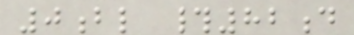0bl #82d
